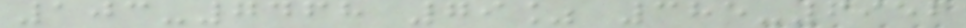103-7468 79% 385-6952
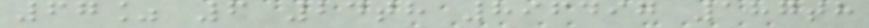67% 6 24th 896497 187th
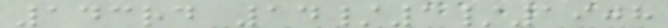143rd 14/1/1908
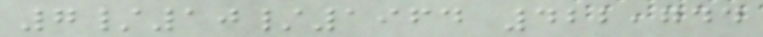7/10/1964 422,744
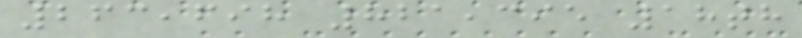263,698 821,395 18th
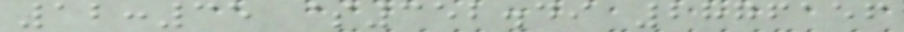12:35 $352.49 2876156
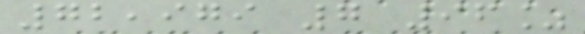72,979 7 96%
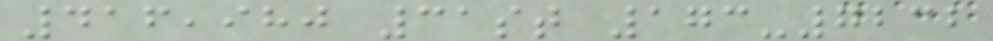416,980 31st 173-7232
